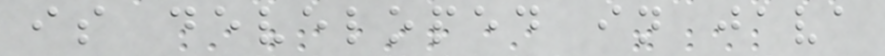is developed in java
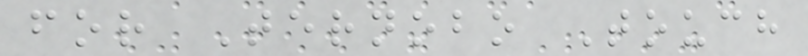for Ternobo Touch
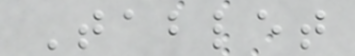Tablet
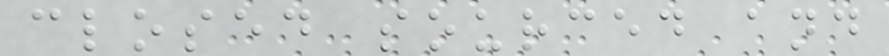closed sourced and
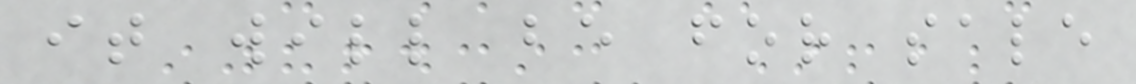it will be for sale
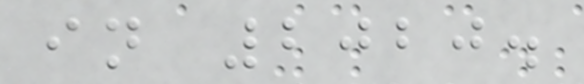in 2020.
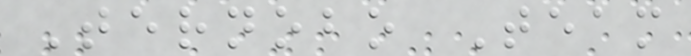Ternobo Team
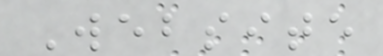Website
